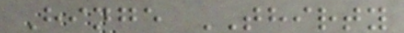Hinge THIRTY
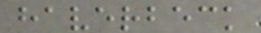haverbeck
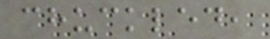chuckled,
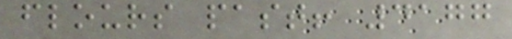flours past! 4177
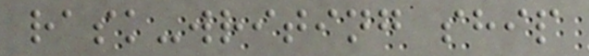rask-writing ship
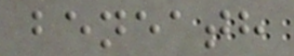beneath
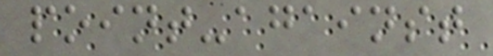point-against
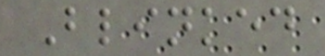Blinked
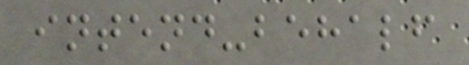intend-behalf
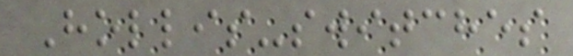Hollis-switches
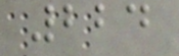224
